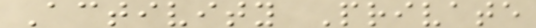Activity Private
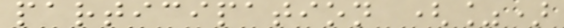participation (%)
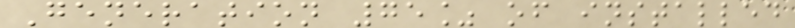Generation 75% of installed
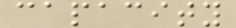capacity
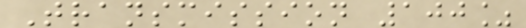Transmission 100%
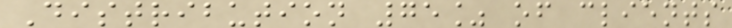Distribution 75% of clients
